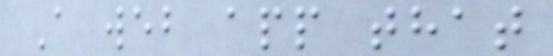A web app that
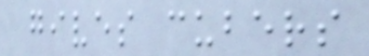gives cubers
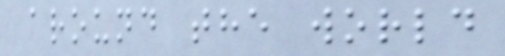around the world
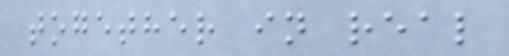together in real
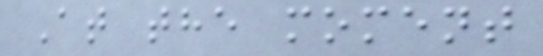At the moment
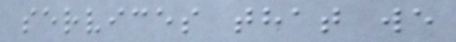services that we
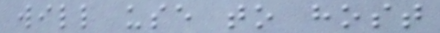will use to host
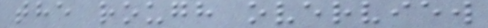the rough overview
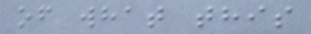of what this
